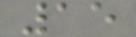15
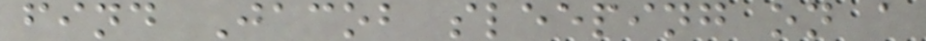find Jacob sleeping on a
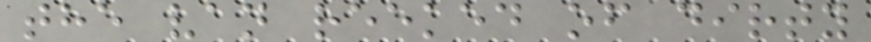the van reeked of dirty
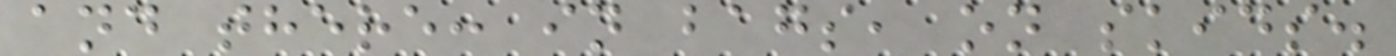and there: in bags, on skids.
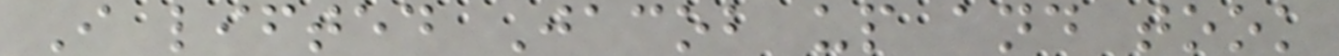I lifted Jacob up and took
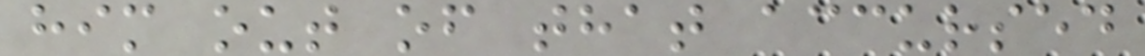him out of that accursed
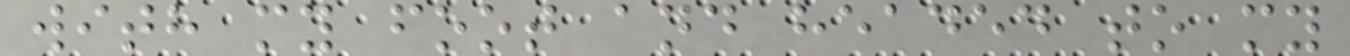with my foot and headed to my
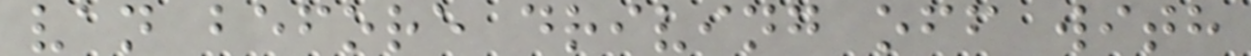van before driving off with
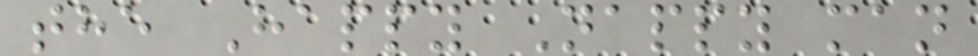the Happy Nappy man
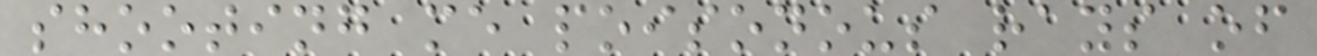shooting me poisonous rays of
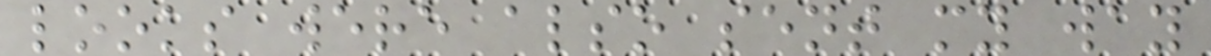looks were also sent my way
